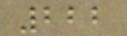222
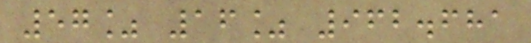57% 16% 962.681
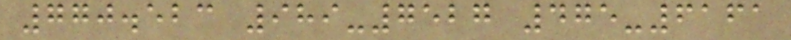770.523 989-7527 475-6161
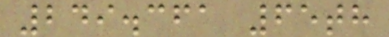249.361 65th
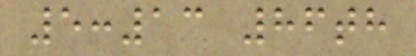5:13 86th
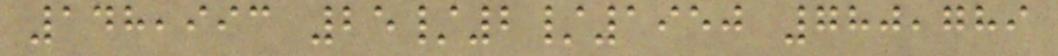148,993 25/2/1950 780,789
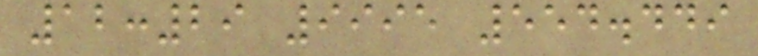12:29 9995 554.449
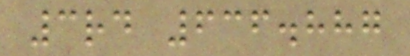3rd 636.887
